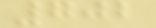702
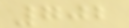702
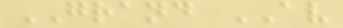GRAND AV
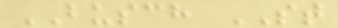BUSCH ST
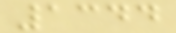1344
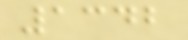1342
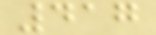417
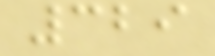329
